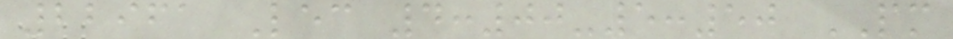22961 Lec 4:00-5:50 PM
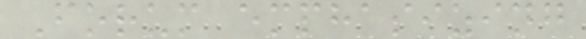Forum emphasizing
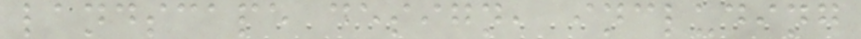landscape design, including
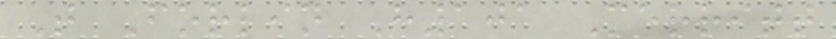T Forlin H101 Merritt
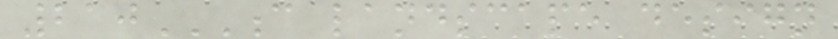210C LANDSCAPE DESIGN
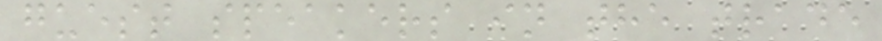guest speakers in the trade
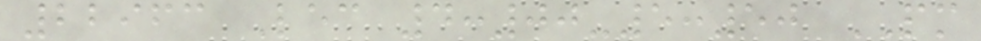22963 Lec 4:00-5:50 PM
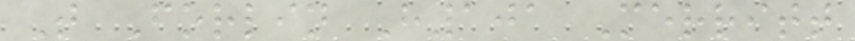T Forlin H101 Merritt
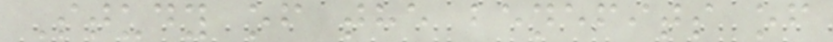Study of the benefits of
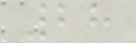28
